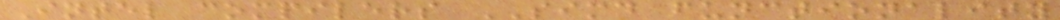Intel compilers SIMD functionality
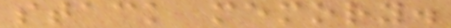stack memory.
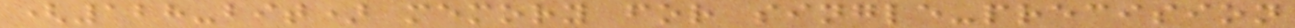(128-bit) memory for single-precision
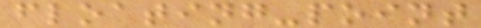floating-point
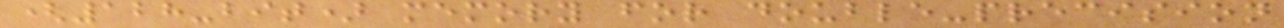(128-bit) memory for double-precision
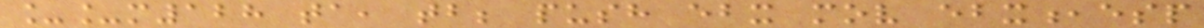__m128 ta, tb; push ebx mov ebx,esp
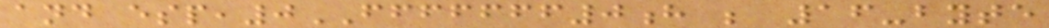and esp,0FFFFFFF0h ; 16-byte
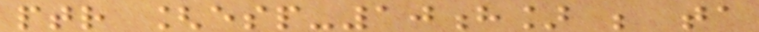ptr [esp-10h] ; ta
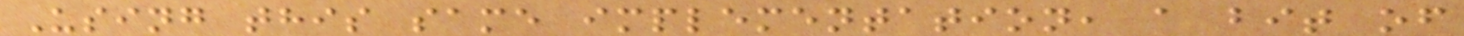Using this same implementation, a bit of
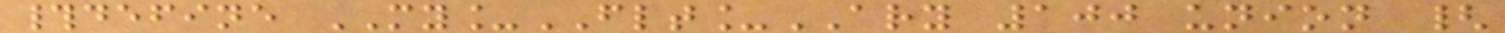#define MY_FLT_ARY 100 union {
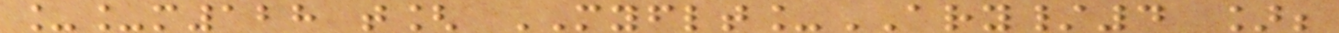__m128 t[ MYFLT_ARY/4 ];
